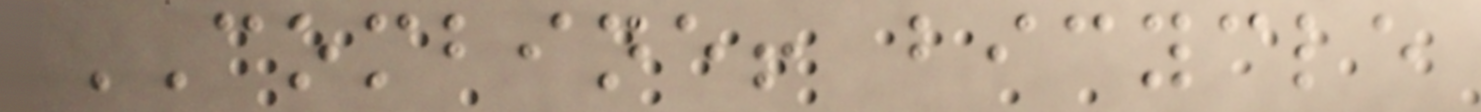COMBINE! bicycle
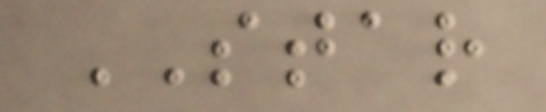STAR
